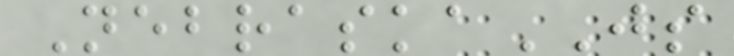NebraskaJS
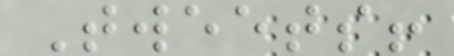Tweets!
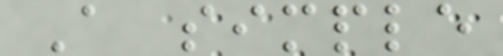A simple
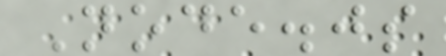Node.js
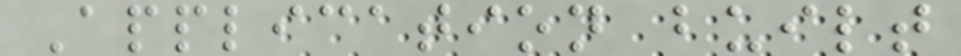Application built
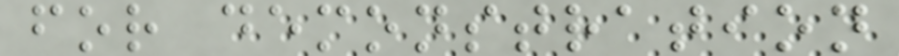for demonstration
